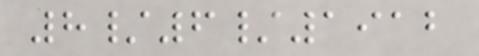8/6/1912
